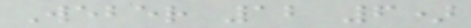Weber 12 6)
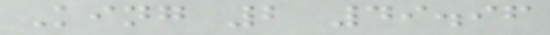King 2 49.96
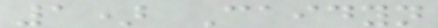1) Caidyn
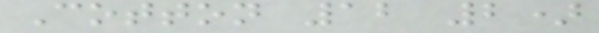Cotton 12 2)
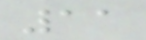11
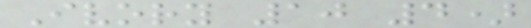Ivory 10 4)
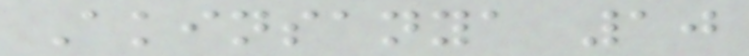Akinsanya 10
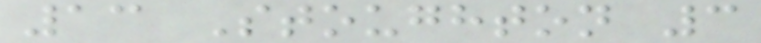13 Stoughton 3
